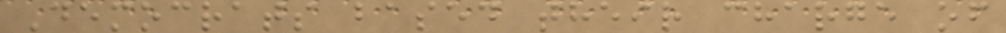Democrats based their charge of
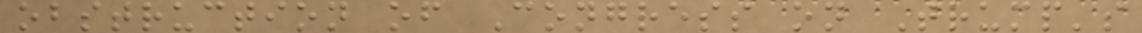obstruction of Congress on Trump's
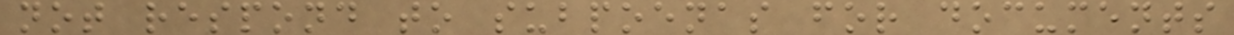not respond to subpoenas for documents
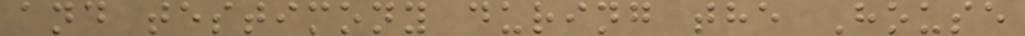and testimony during the House
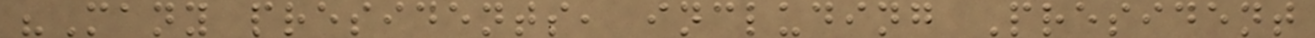"Many presidents, including President
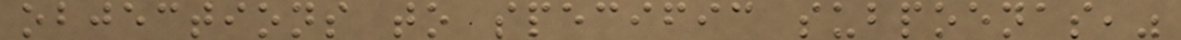objections to specific subpoenas,"
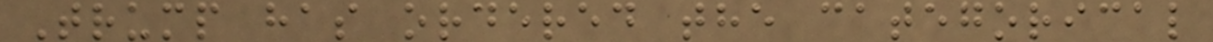Trump has ordered the categorical
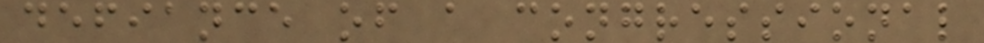defiance of a congressional
